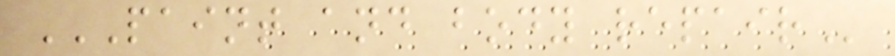PAINT AND BODY REPAIR
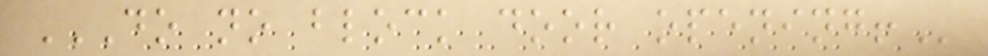DO NO BLOCK DOOR OPENING!
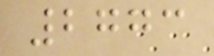2773
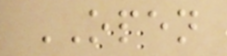OPEN
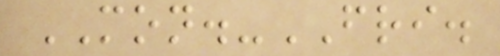MON.-FRI.
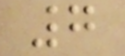7
